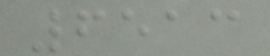6513
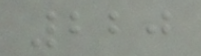220
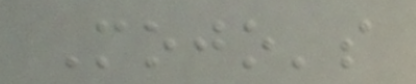Mojo's
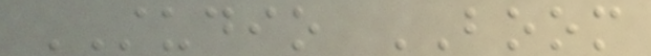STUDIO BOOM
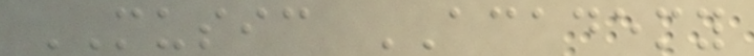MUSIC ACADEMY
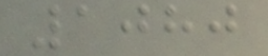1080
